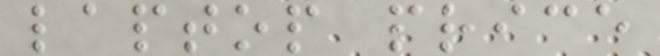laptop price
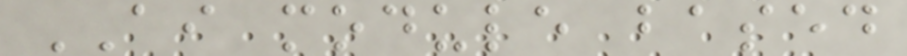AI module based
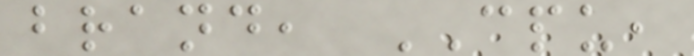brand, CPU,
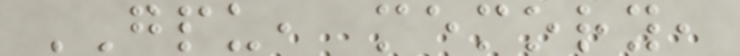GPU, memory,
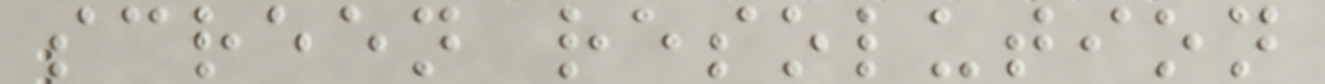screen resolution
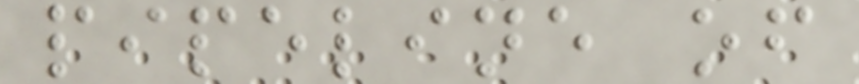pipeline of
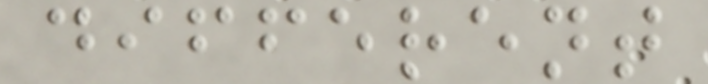different
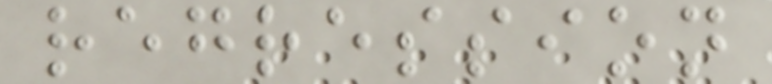regression
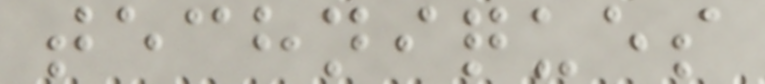techniques
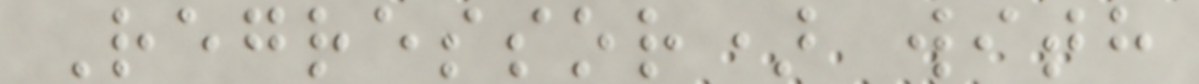Regressor) with
